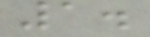1.
